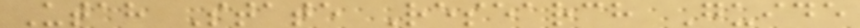Utah State Research Guide
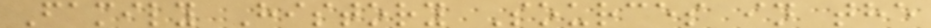Family History Sources in the
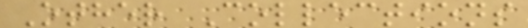Other Collections
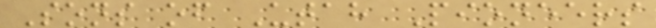Sons of Utah Pioneers
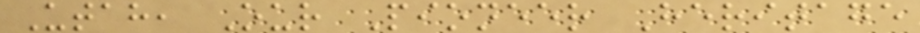Utah, Our Pioneer Heritage
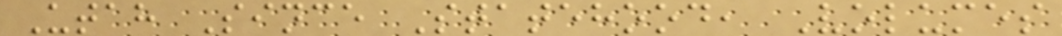Utah Since Statehood, Volumes
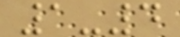1-4
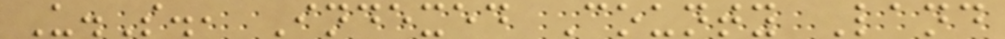U.S., Indexed County Land
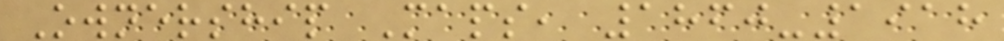Ownership Maps, 1860-1918
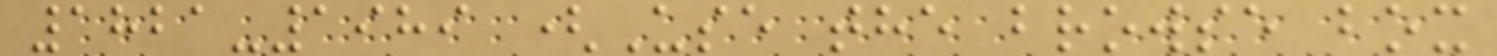1821-1989 (Use the browse box
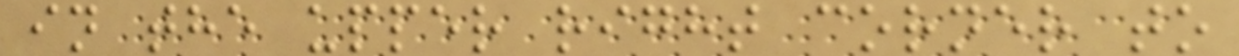in the upper right corner to
